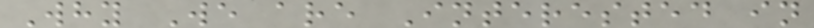Why We are Interested in
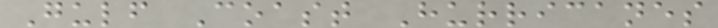Gulf Coast Hurricanes
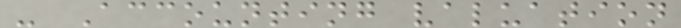- Accounting valuation
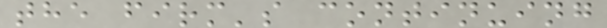the firm's continuing
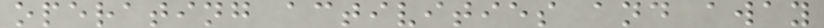operating activities and away
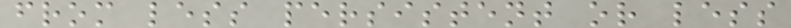from less persistent or less
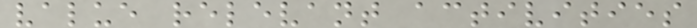value relevant activities
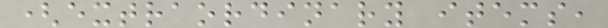(extraordinary items,
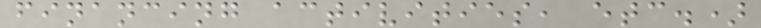financing activities, etc.)
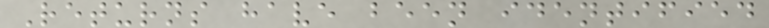Returns have been identified
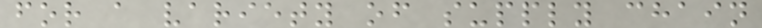for a variety of supply chain
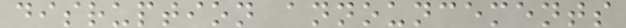disruption announcements
